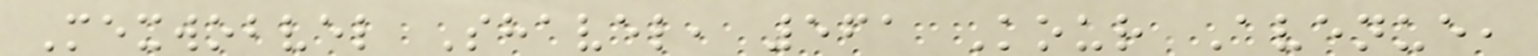Mexwobvel Shavel, 561 Kour Avenue,
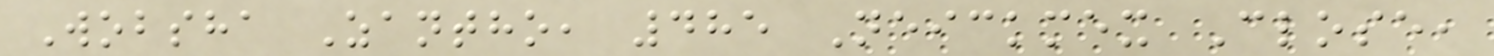Wobsha Zantho, 485 Neickmex Close,
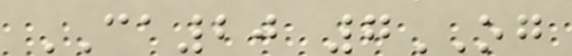CA20 7OG
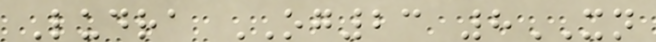Ludra OG23 8XN
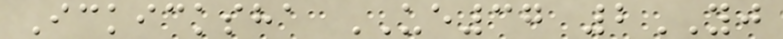Ickicksha UE37 2YJ
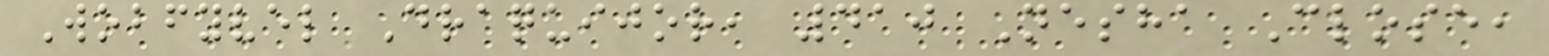Wobfyvel Draquijor, 410 Nesha Close,
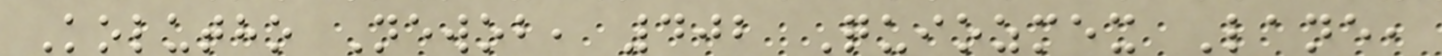Kolutho Newob, 402 Quiozmex Lane,
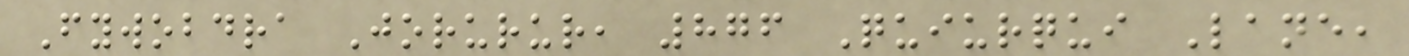Fywobdra Jorurur, 876 Quiurqui Lane,
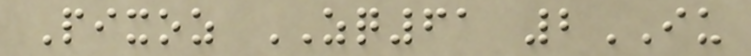Pixoz ZQ61 2IU
